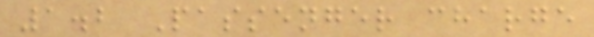1.2 Passenger charge
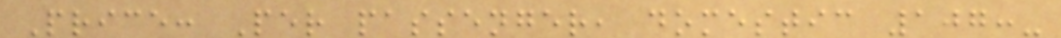Price: Per passenger, domestic 107:-
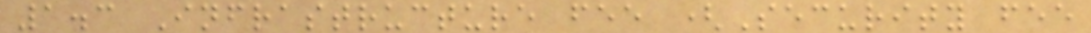1.3 Infrastructure fee (Security fee
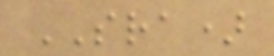SRA)
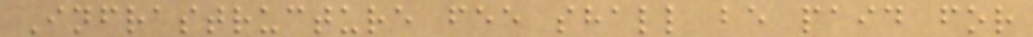Infrastructure fee shall be paid for
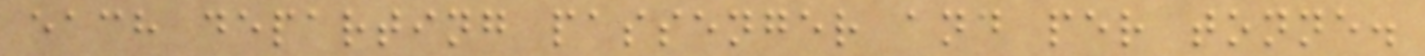each departing passenger and per tonne.
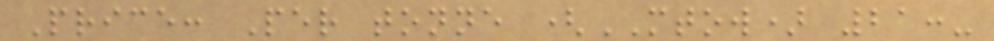Price: Per tonne (MTOW) 21:-
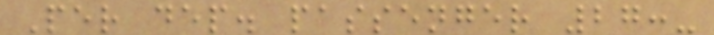Per dep. passenger 27:-
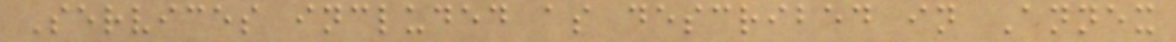Services included as described in Annex
